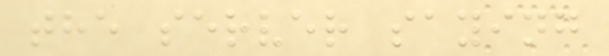the server saying
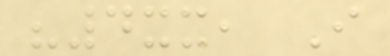"4xx, I
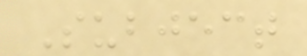Subject
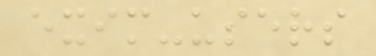exim-users
